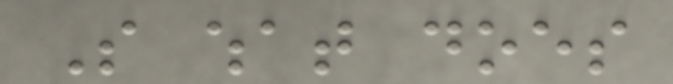So what does
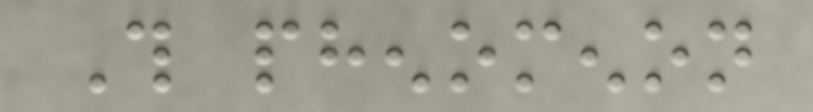This phenomenon
